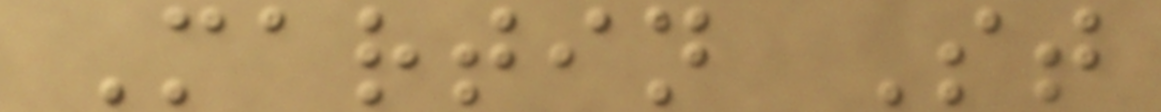Martin St
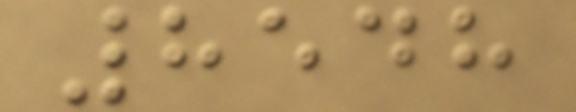8548
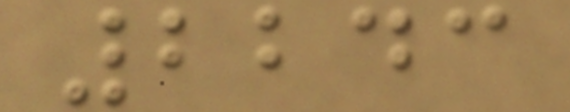2243
